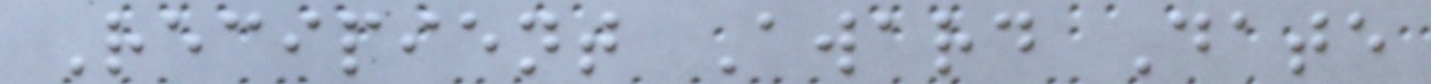Recipient Award Date
